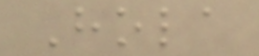Hola
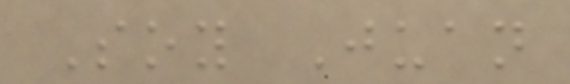Soy Juan
